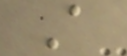A
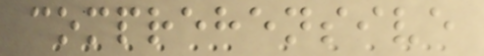comprehensive
